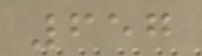657
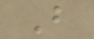B
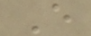E
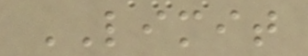LIMIT
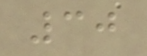30
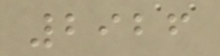2926
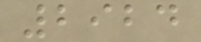2924
